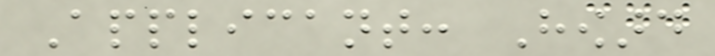Applicant: Howard
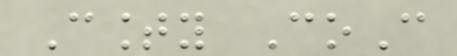County CoC
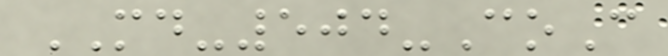MD-504-CoC
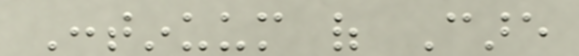Continuum of Care
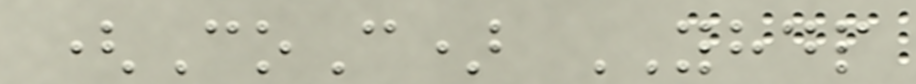(CoC) YHDP
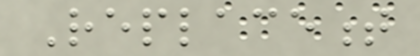Replacement
